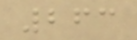263
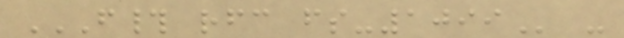F# RFC FS-1099 -
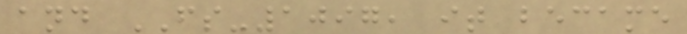and FS-1097, it became
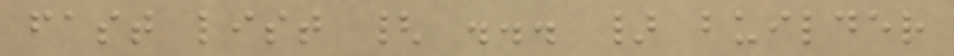fast list { ... } builder
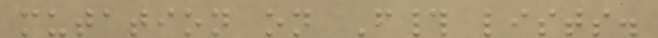mutation on F# lists.
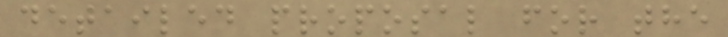detailed proposal for the
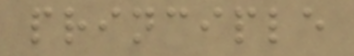principle
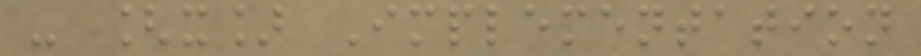- [x] Implementation
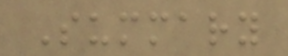Summary
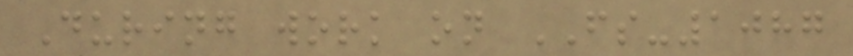During work on FS-1087
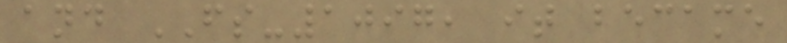and FS-1097, it became
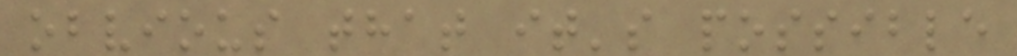obvious that it's possible
